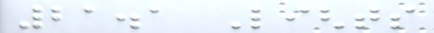21.1 Lights
